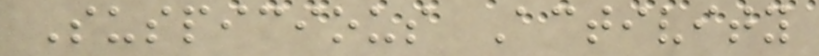Suspicious Activity
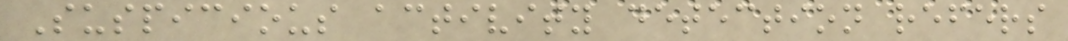Suspicious activity detection refers
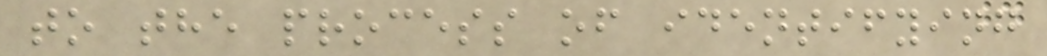to the process of identifying
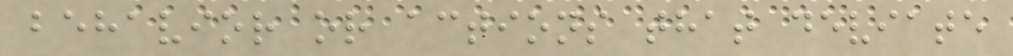behavior or actions that deviate
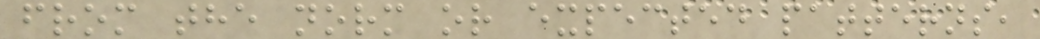from the norm or expected patterns,
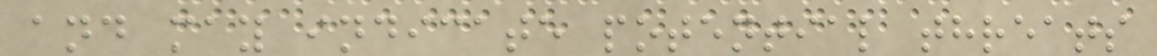and may indicate potential threats
